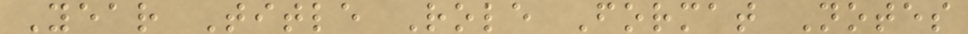Year Title Role Format Notes
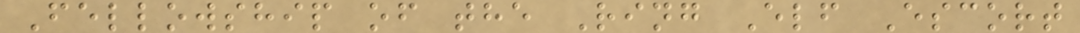Fellowship of the Ring Elf Escort
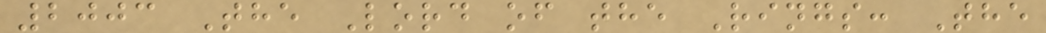2003 The Lord of the Rings: The
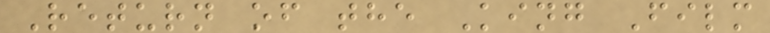Return of the King Film
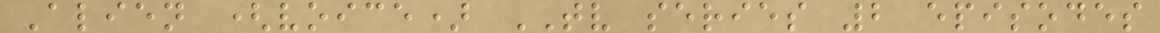Alien (voice) TV series 2 episodes
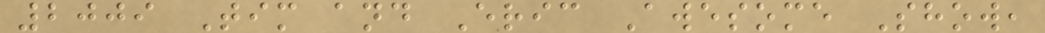2009 Tim and Eric Awesome Show,
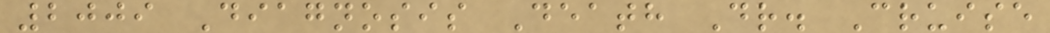2009 Diagnosis Death Dr. Cruise
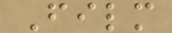Film
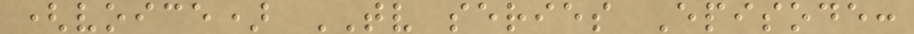(voice) TV series Episode:
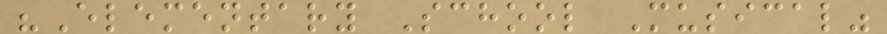"Elementary School Musical"
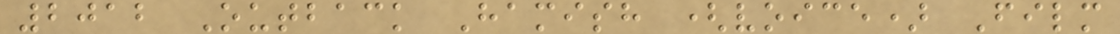2012 Outback Hamish (voice) Film
